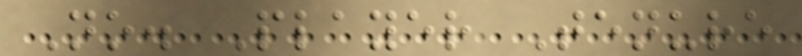No. Player Tenure
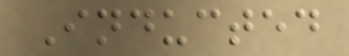Inducted
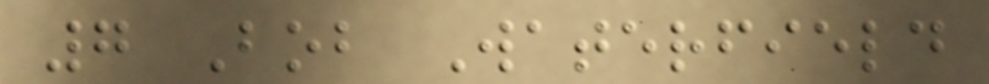7 Bob Waterfield
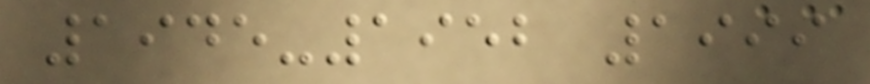1945-1952 1999
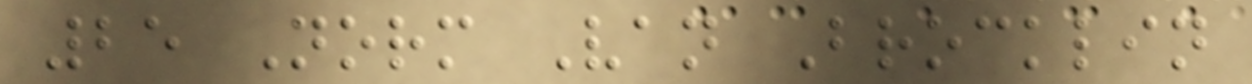25 Norm Van Brocklin
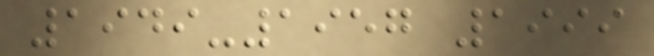1949-1957 1999
